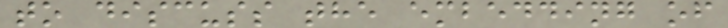to discuss the embedding of
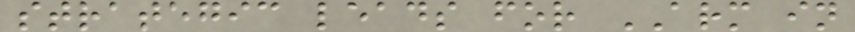strategic leads for ARM in
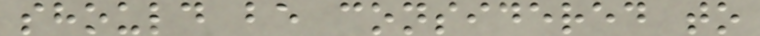should be considered to
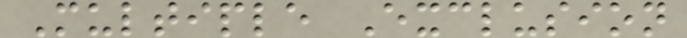Multiple Exclusion
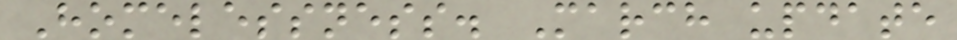Homelessness. March update
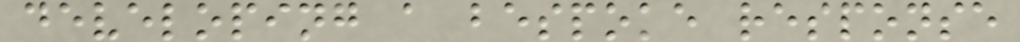developing a bespoke response
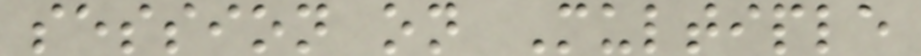session on Multiple
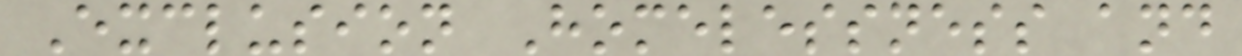Exclusion Homelessness and
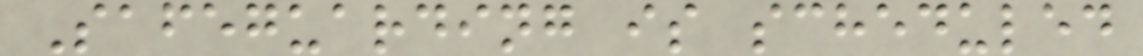Safeguarding is scheduled
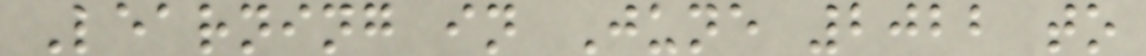Learning in June 2022 to
